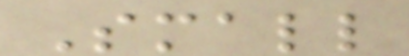Small
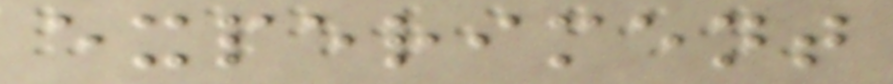experiment
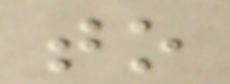to
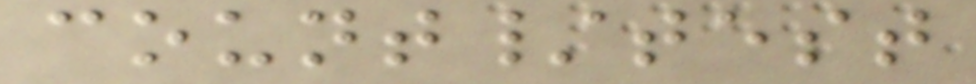count/test
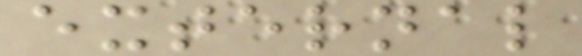external
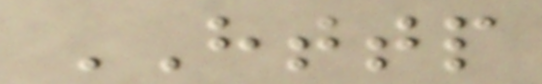HTTP
